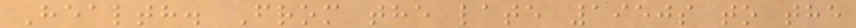Health. From the late 1950s to the
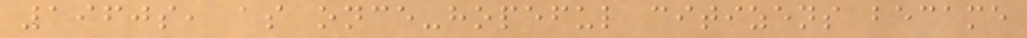1960s, as once-hopeful citizens became
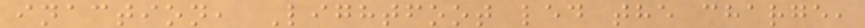inaction, Lightfoot led the charge,
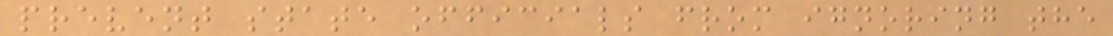prevent state officials from ignoring the
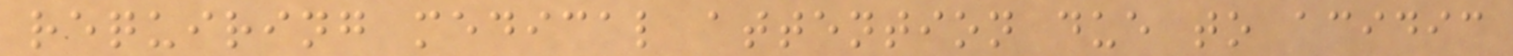requiring medical attention due to acidic
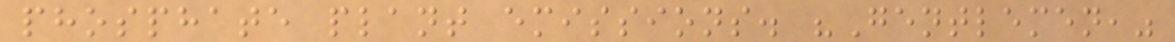phosphate plant emissions. "Gentlemen,"
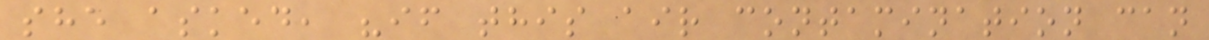she asked, "if this air contamination can
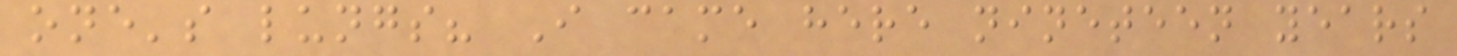one's lungs? I came here nineteen years
